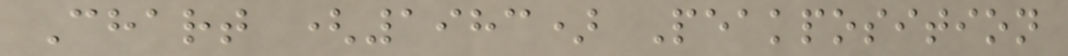Chart (1983) Peakposition
